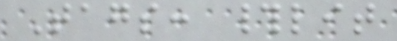Tags: #lit
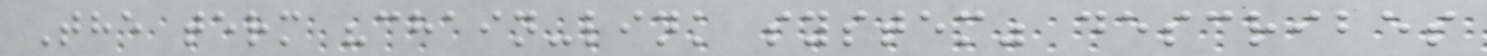The term "chain-link system" describes
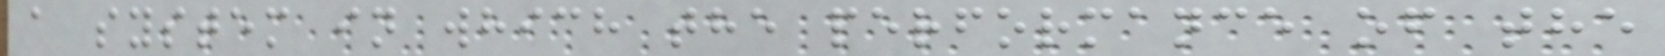a system in which the performance of the
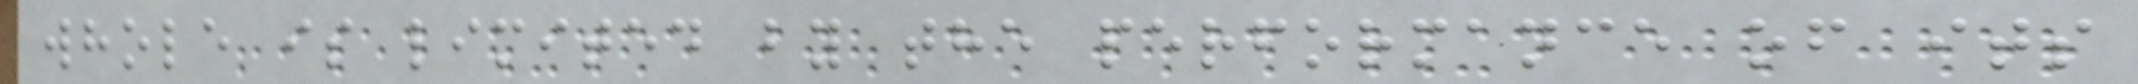whole is limited by the performance of its
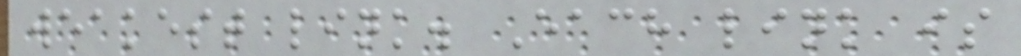weakest link. Each link is
